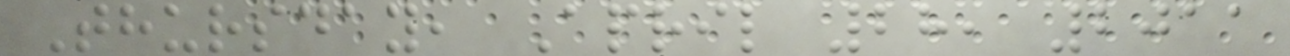Thursday, April 28, 2011
